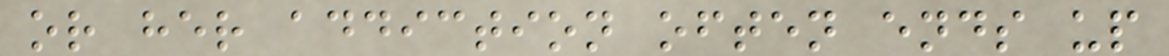or her addiction often ends up
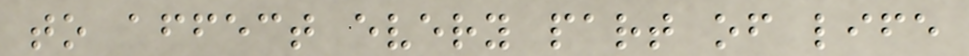to affect every part of life
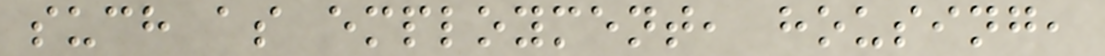such as employment, housing,
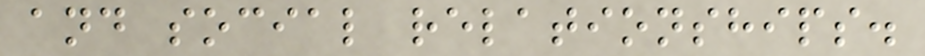and social relationships.
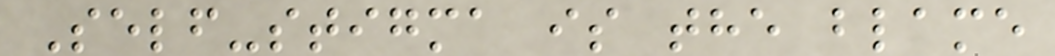Self-stigma is the blame
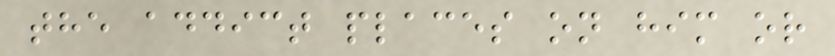the addict places on him or
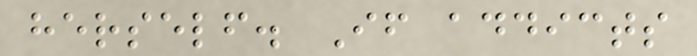herself. If addicts
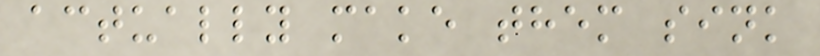actually make them sink
